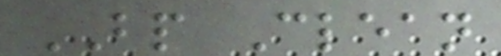BP Clean
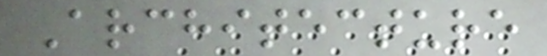Architecture
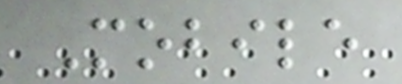Mobile
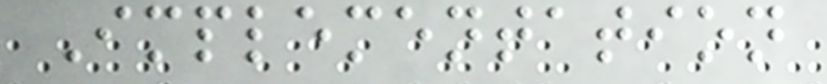Implementation
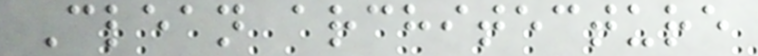Clean architecture
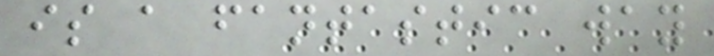is a fantastic way
